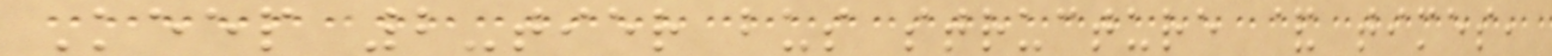Keep 2-tier bus structure & times,
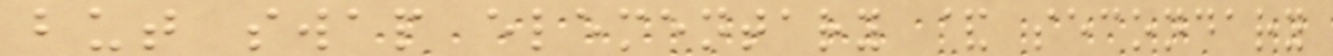but swap elementary & secondary
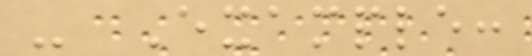- Example:
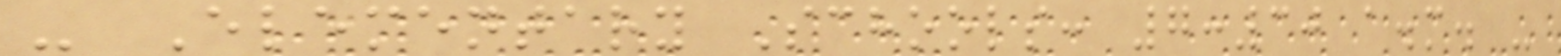- Elementary Schools: 7:30 a.m. -
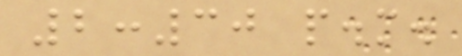2:30 p.m.
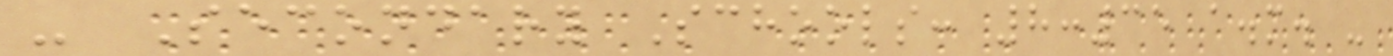- Secondary Schools: 8:35 a.m. -
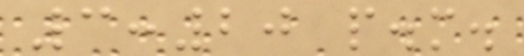3:20 p.m.
